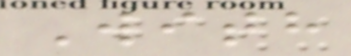With
